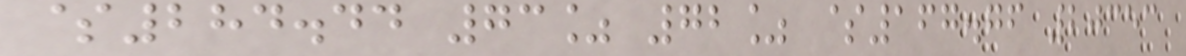$284.44 73% 72% $167.76 20353
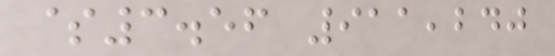$3.56 911,240
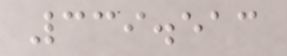339.513
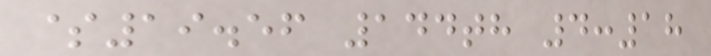$19.56 144th 4:18
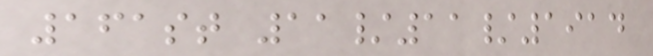161st 11/11/1914
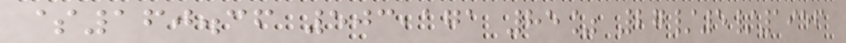$160.36 503,171 85% 27/5/1956
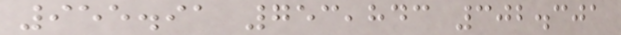955.91 753,843 302.301
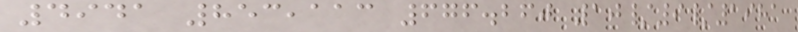4941 853,113 676.260 10/9/1981
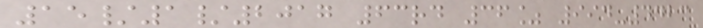15/1/2017 63rd 36% 994-4423
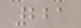221
